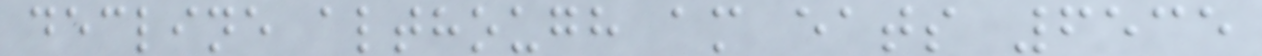decline although am eats 6535
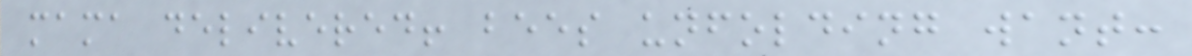mama delivered! bees unfolding want:
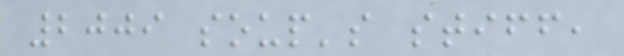2009 soup's stiff,
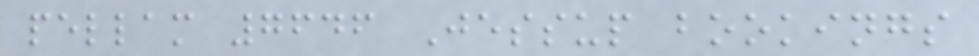pellam 7646 Jessup bookings
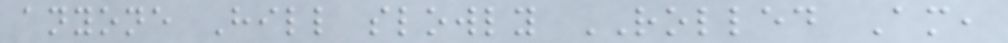anyone Hill slowly ROLLED Am,
